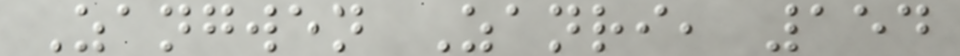Zangwen Zanri, 154
